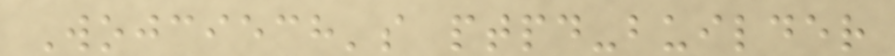Wojciech's ptpd-builder
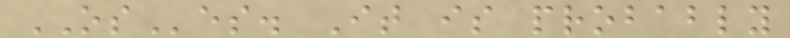OSes. It is probably
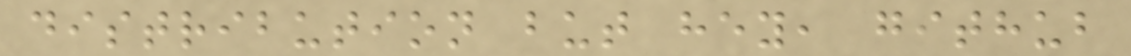distribution but hey, github
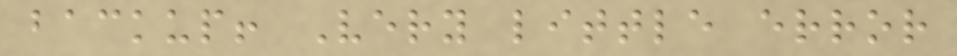backup! Very little error
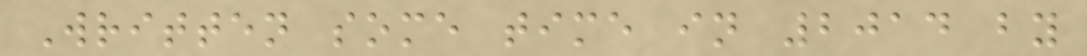Written some time in 2014 by
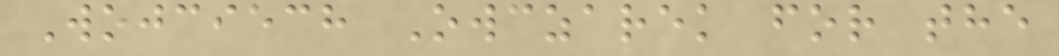Wojciech Owczarek for the
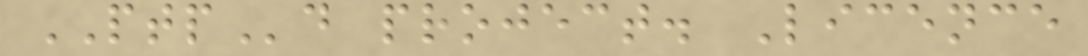PTPd project. Licence
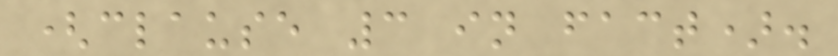(clause 3 in fact).
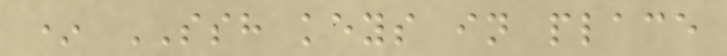* SSH keys in place
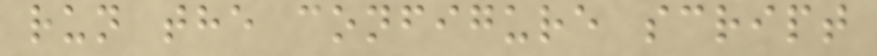run the configure script
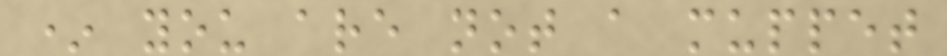* you are not a muppet
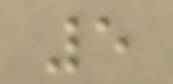5
